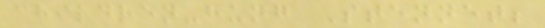children-hung Stennet;
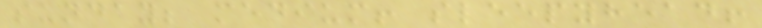sunday; medium! sleepyhead!
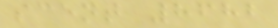scent 8682
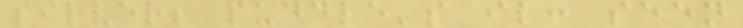silver; puddle's il: seen
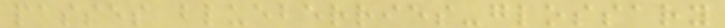passes blueberries-glossary
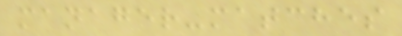manager-matches
